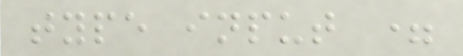type input =
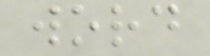word
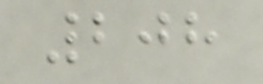208
